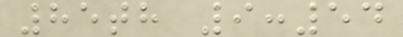85th 9:54
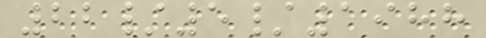22/5/1988
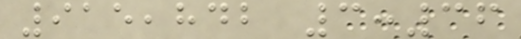915,842 3:36
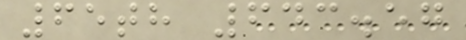65th 643.57
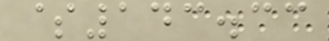$143.33
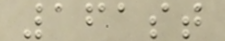161st
